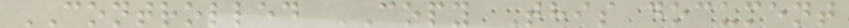CONTROLLED COPY This document
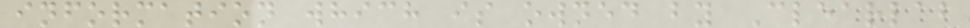information which is owned by Clearlab
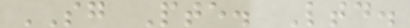SG Pte. Ltd.
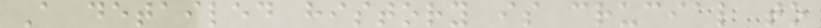A detailed history is crucial to
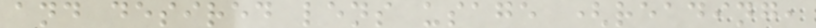and desired lens usage (reading,
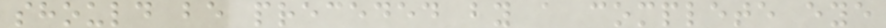should be preceded by a complete eye
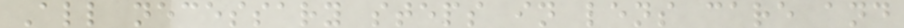All necessary steps in lens care and
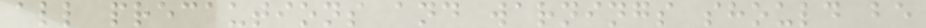all precautions and warnings should be
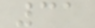31
